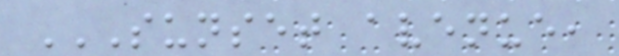SUNSET AVENUE,
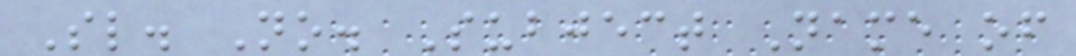Sl. No. Subject Name of
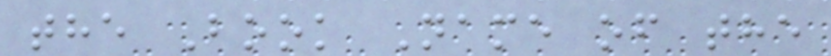the Book Name of the
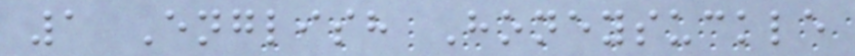1 English Honeysuckle
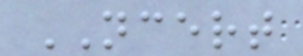NCERT
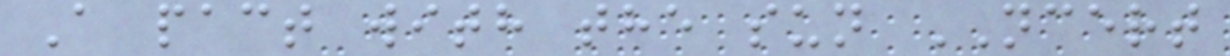A pact with the sun NCERT
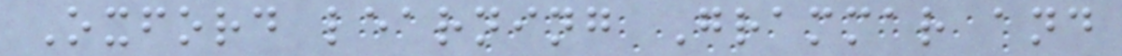Oxford learning Grammar and
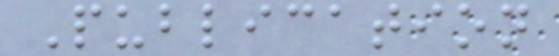Publication
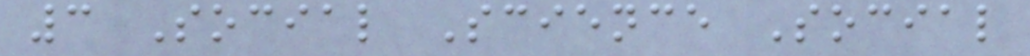3 Social Science Social
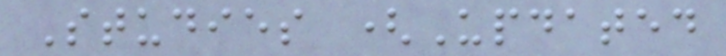Studies (Updated
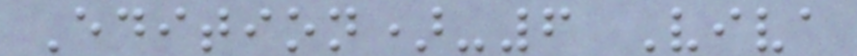Edition)-6 Viva
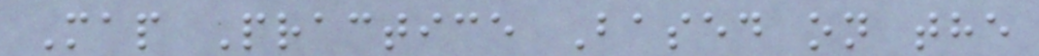Map Practice Based on the
